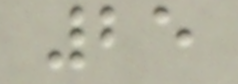25
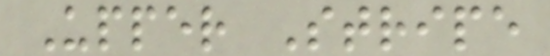Upper Stripe
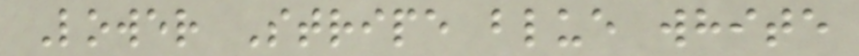Lower Stripe blue white
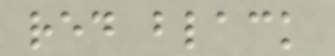red black
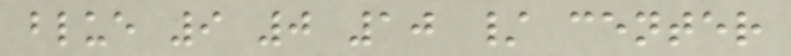blue 9 0 10 / center
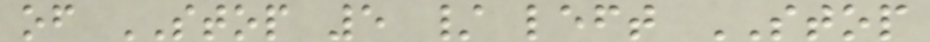of STOP 5 / left STOP
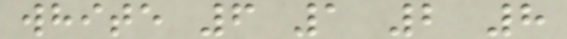white 6 1 2 8
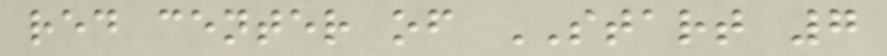red center of START 7
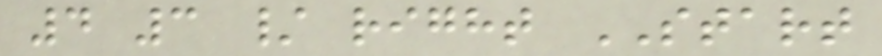4 3 / right START
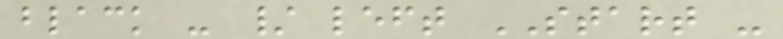black - / left START -
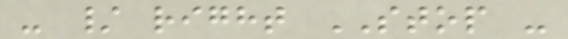- / right STOP -
